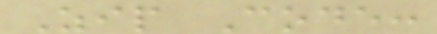Zip Code:
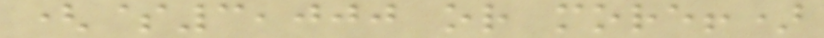($3,000 or more!)
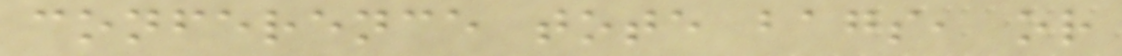conference tote bags, or
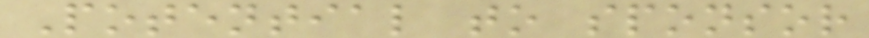Potential to sponsor
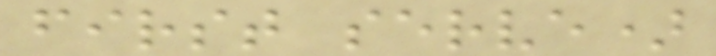first serve)
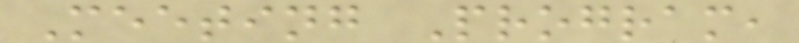Meeting Program,
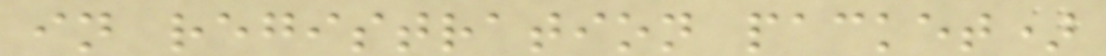in registration packet)
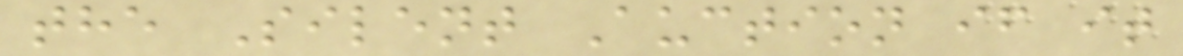the Silent Auction if it
